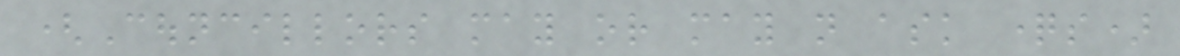(Councillors may or may not ask questions)
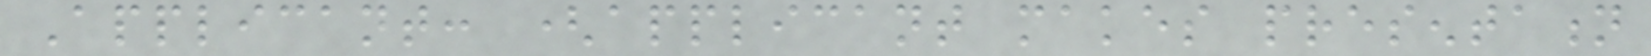Applicant: (applicant makes presentation
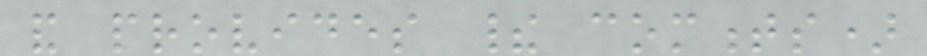and provides their comments)
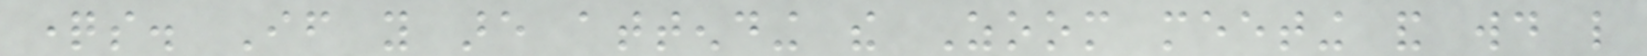questions. If you are attending the Zoom meeting and would like
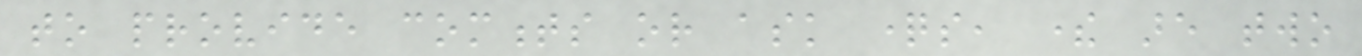to provide comments or ask questions, there are two
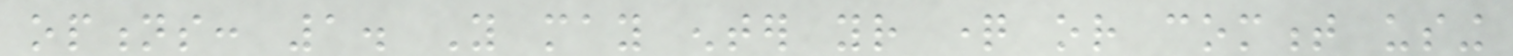options: 1. You may enter your question or comment using
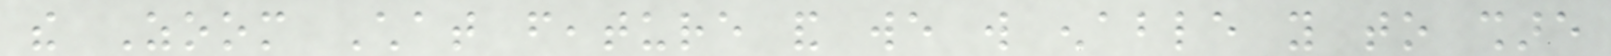the Zoom Chat feature and we will enable you to share
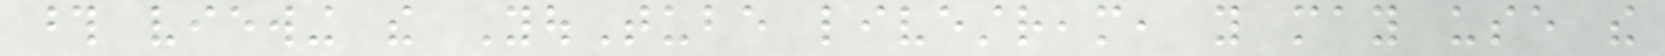those viewing the YouTube livestream, you may use the
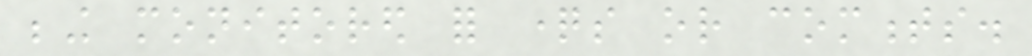being monitored for questions or comments.
